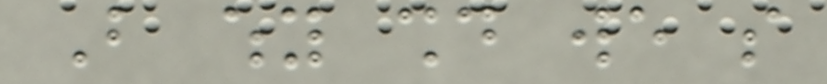But why should we so
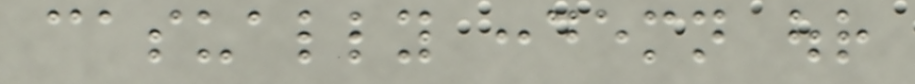casually condemn our
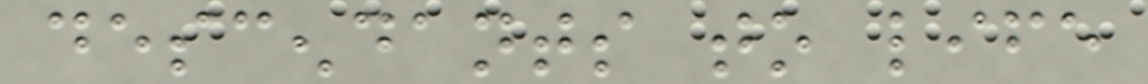descendants to life
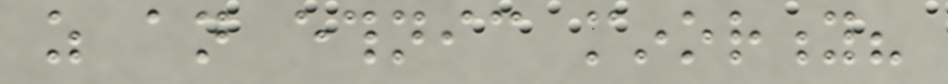as an ethnic minority?
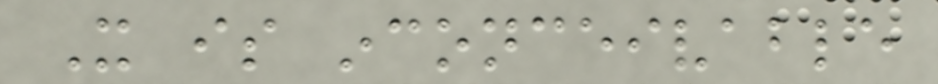It is inconceivable
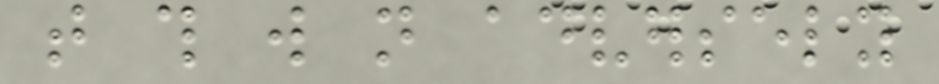that this will not adversely
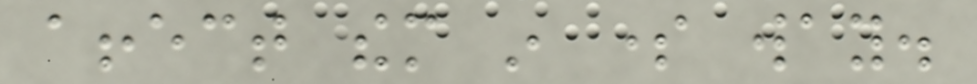affect them in some way.
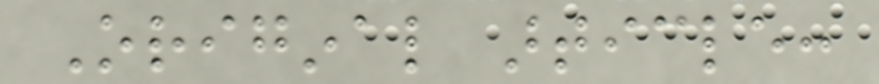Original article:
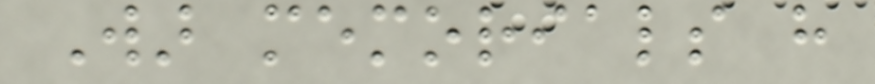War memorials have
